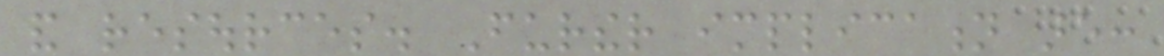and resources. Further implication are:
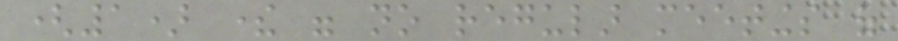(1) there were no regular meetings of
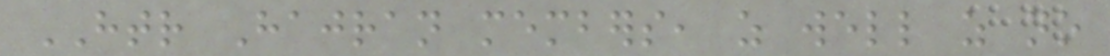HTR Hajran members, as well as no
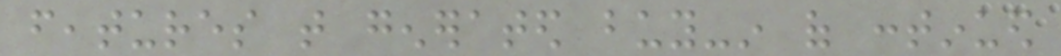features that generated buy-in of continued
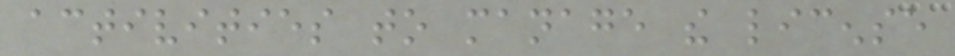activities to manage the license
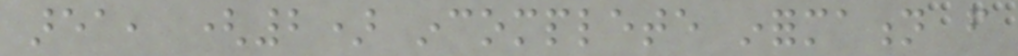area, (2) incomplete information from
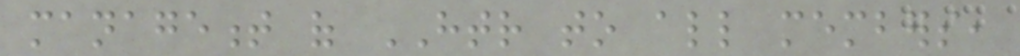management of HTR to all members,
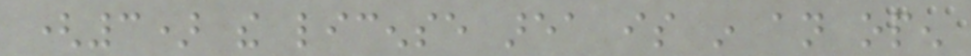(3) the license area is in an open
